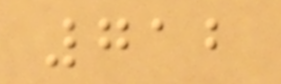712
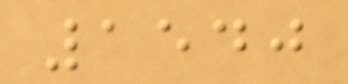1540
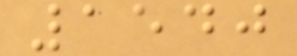1540
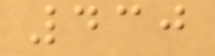430
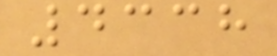4338
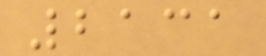2131
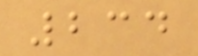234
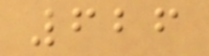626
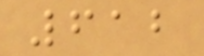612
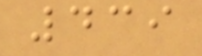439
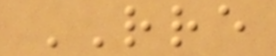RRE
